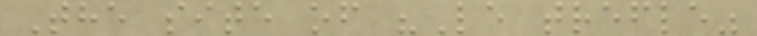The site of "Le trefle"
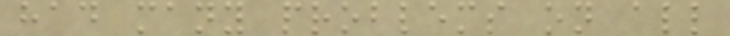had many problems on all
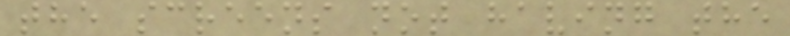the screens not having the
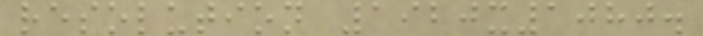resolution 1920x1080.
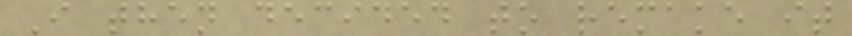I then decided to remake it
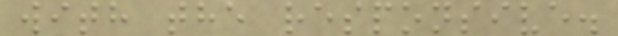with the responsive.
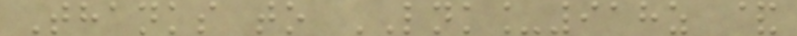Thanks to LNK_918z &
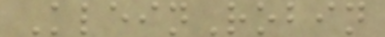KleinRobin
